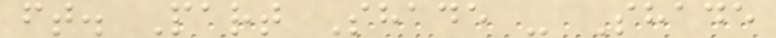ft. Part Shade - Shade
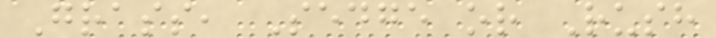Grass, Sedge or Rush
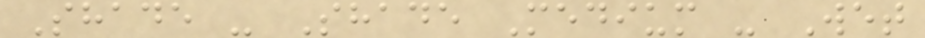Shade - Shade Medium - Wet
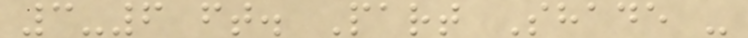3-6 ft. Part Shade -
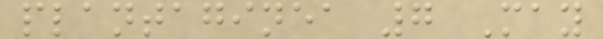plantaginea 7 May
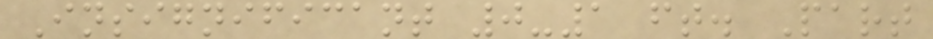Insignificant 0-1 ft. Part
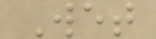Wet
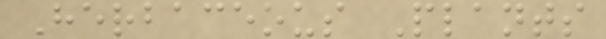Herbaceous Plants
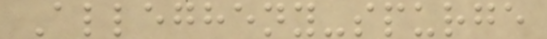Allegheny-spurge
